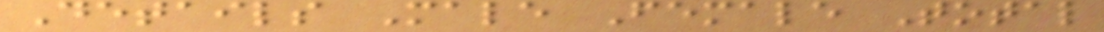Details Male Female Total
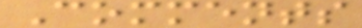Comments
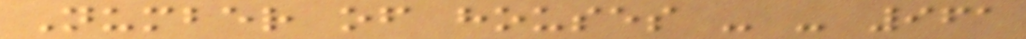Number of houses - - 961
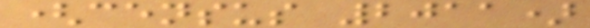(census 2011)
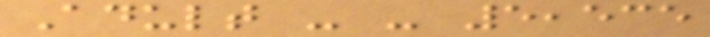Adult - - 5,535
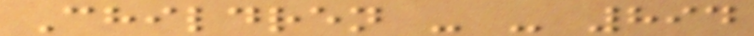Children - - 894
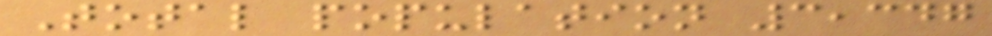Total population 3,347
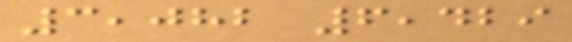3,082 6,429
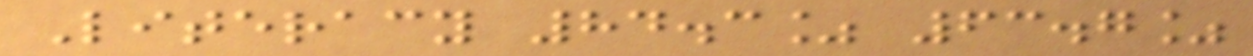Literacy 84.3% 63.7%
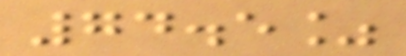74.5%
